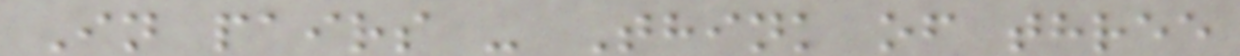In pairs - Think of three
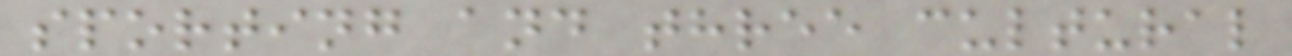sporting and three cultural
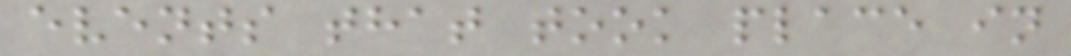events that took place in
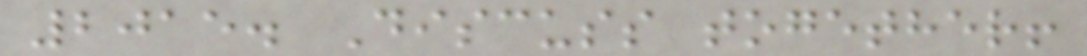2015. Discuss together!
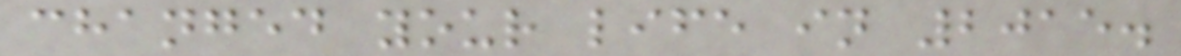changed your life in 2015.
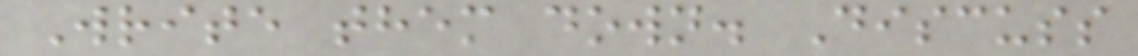Write them down. Discuss
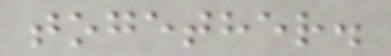together.
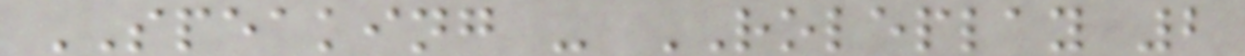SPEAKING - ROLEPLAY 2
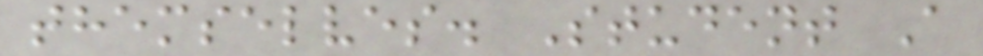themselves. Student A
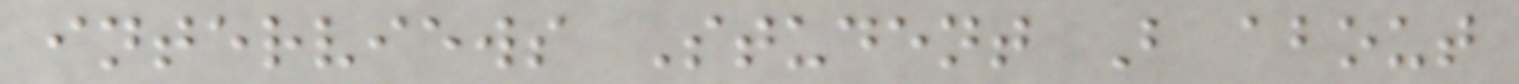interviews Student B about
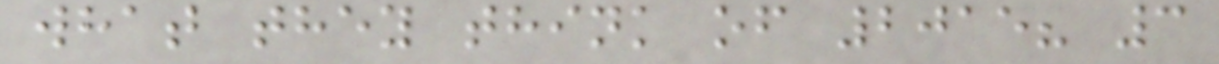what they think of 2015? 3
